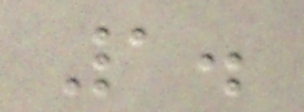1.
